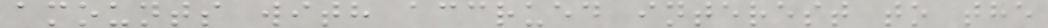amounts with accrued interest to the
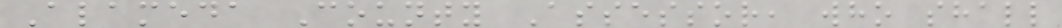Alameda County Assessor, who shall
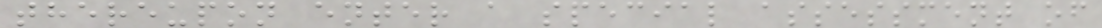thereupon enter a special assessment of
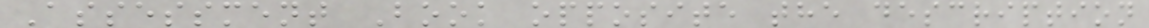Assessment Book opposite the description
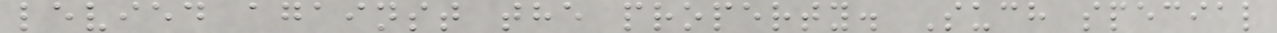levied against the property. Such special
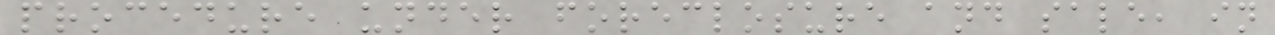procedure under foreclosure and sale, in
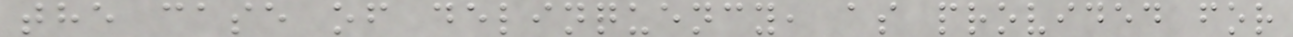the case of delinquency, as provided for
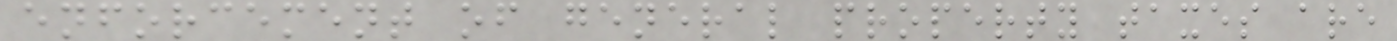enforcement of general property taxes are
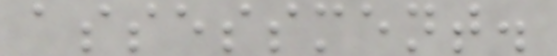assessment.
